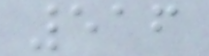516
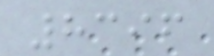8396
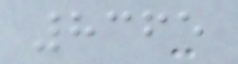8365
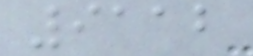9112
